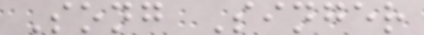Song Singer
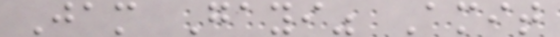Jam Gayi" Amit
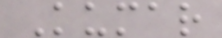Kumar
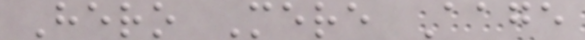Hero Mere Aage
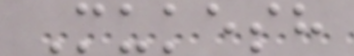Mukesh
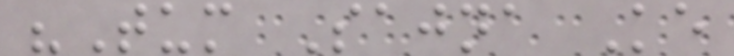"Tum Sajna Ke
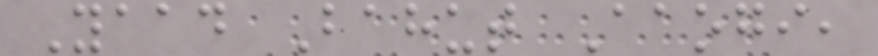Yaad Bahut Aaogi,
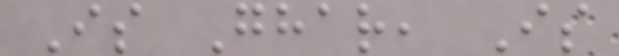Is Ghar, Is
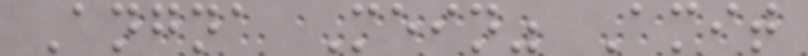Angna Mein" Amit
